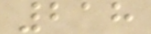218
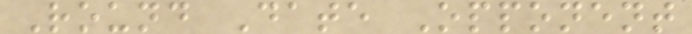Round Date Opponent
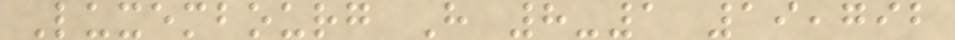Luxembourg H 8-1 19,792
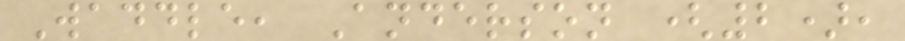Waddle, Anderson (2),
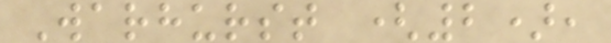Warhurst (2),
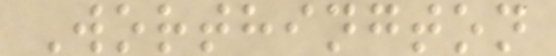Worthington
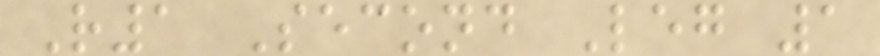R1 Second Leg 1
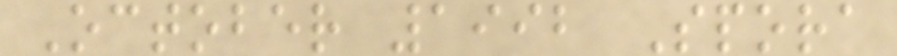October 1992 Spora
